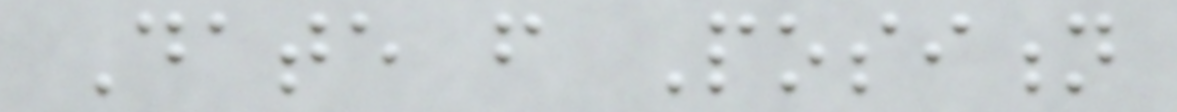Date from Position
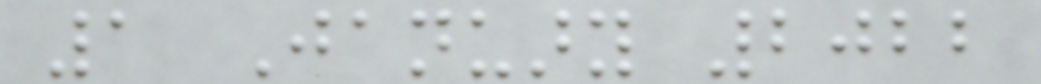1 January 2022
